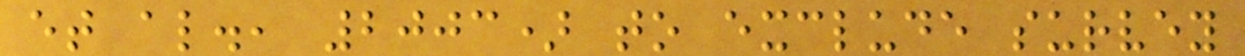et al., 2003) to exclude survey
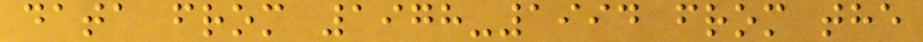data from 1978-1994 from the
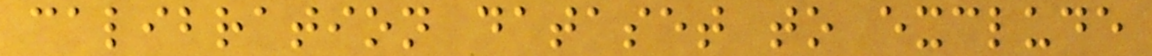calibration dataset to exclude
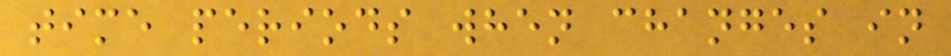time periods when changes in
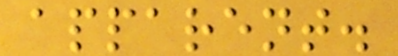apparent.
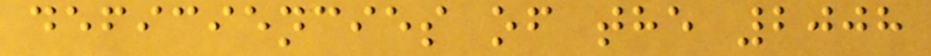deficiencies of the 2008
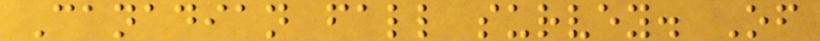Canadian fall survey. Of
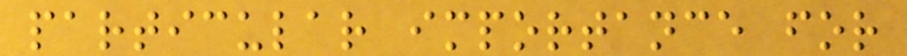particular importance for
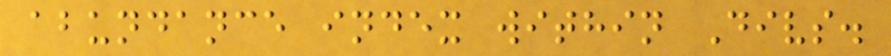abundance index within Divs.
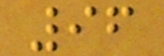96
